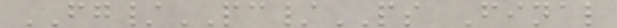FG/PC/PS Final
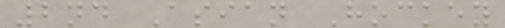2nd Asian Hockey
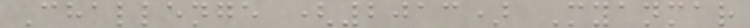Challenge (2013) Myanmar
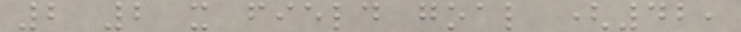2 2 x field goal (42,
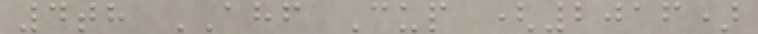4th AHF Cup (2016)
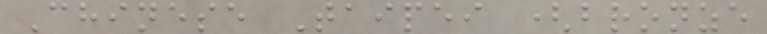Chinese Taipei (bronze
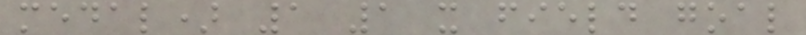medal) 1 1 x field goal
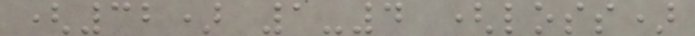(32) 1-4 (loss)
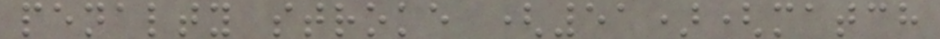penalty stroke (51)(match
